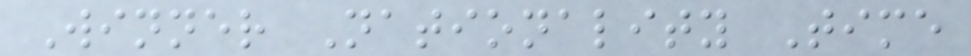Winner Nationality Time
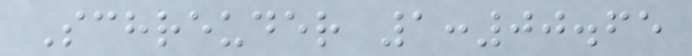Schreuder 1:00.65
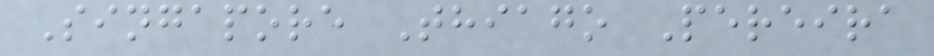Singapore Thiago Pereira
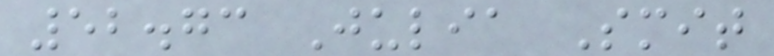52.73 Julia Smit
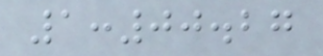1:00.27
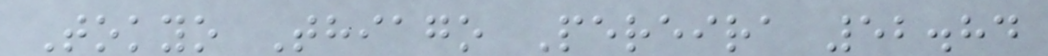Tokyo Thiago Pereira 52.84
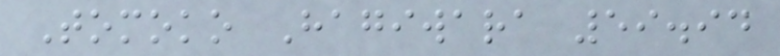Tomoko Hagiwara 59.94
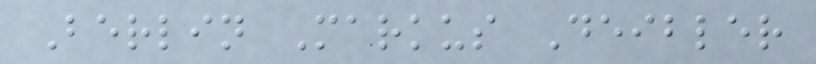Berlin Markus Deibler
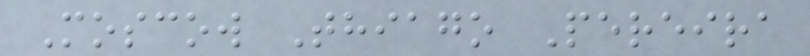Moscow Thiago Pereira
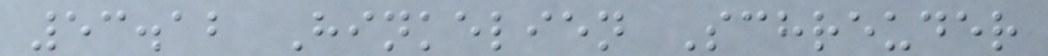53.12 Hinkelien Schreuder
